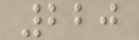220
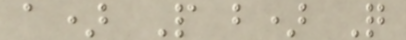a) P b) Q
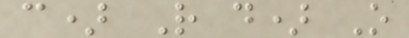c) R d) O
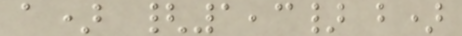a) {1,3} b)
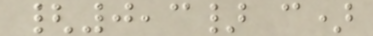{0,3} c)
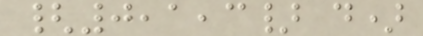{0,1,3} d)
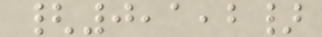{0,1,2}
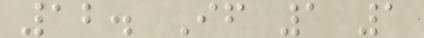12. If 1 1
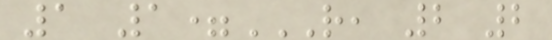1 1=R, 2 2
